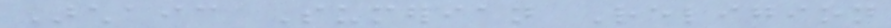Archaic Sumerian Religion
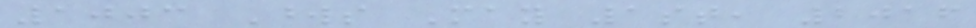1003 Words May 1st, 2016
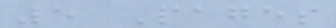5 Pages
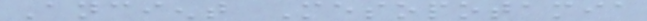Ancient Mesopotamia
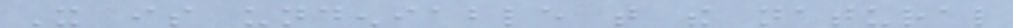It is undeniable that the natural
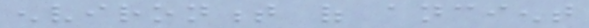environment of ancient
